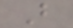B
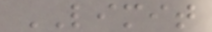LIMIT
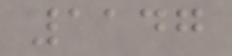1147
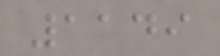1149
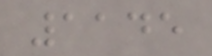1145
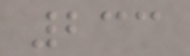233
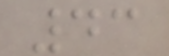43
